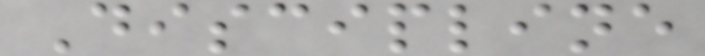Discipline
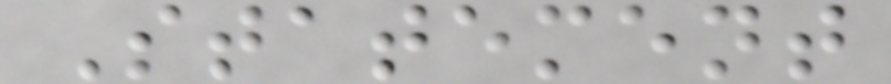Statement
